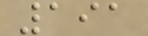191
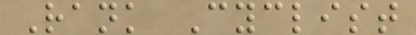Rank Cyclist
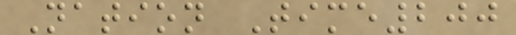Nation Time200
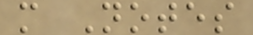m Notes
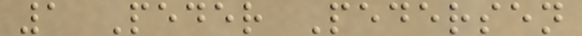1 Peder Pedersen
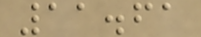11.61
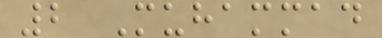2 Muhammad
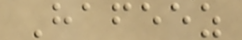Hafeez
